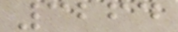3264
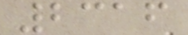2316
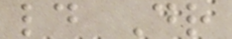ld Dr
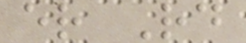er Rd
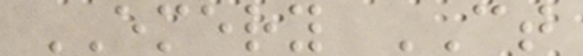EMERY CT
